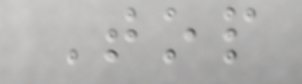Top
